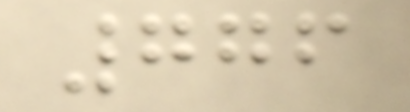776
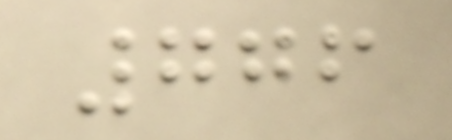776
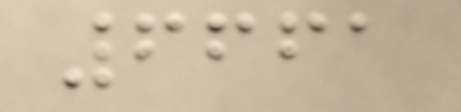6661
